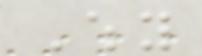Why
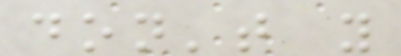don't you
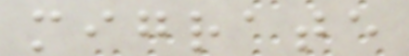migrate
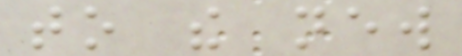to the new
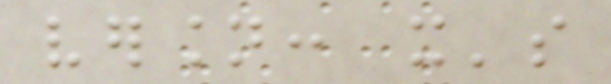version: it's
